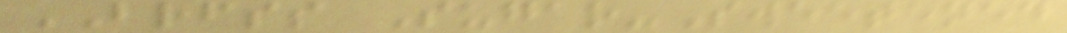BRFSS Sugar-Sweetened
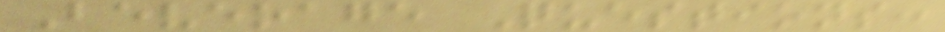Beverage Questions:
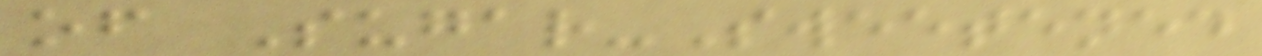of Sugar-Sweetened
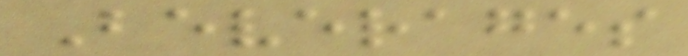Beverages
